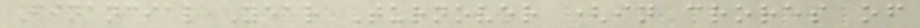Financial Year Turnover (in crores of
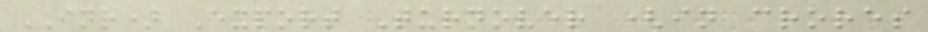INR) Export Turnover (in crores
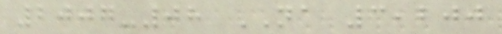2007-08 NA 3,200
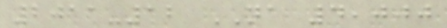2011-12 NA 4,000
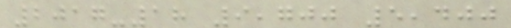2017-18 9,700 5,400
